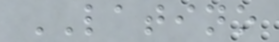LATINO
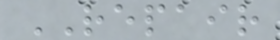REPAIR
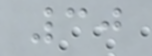30
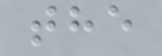the
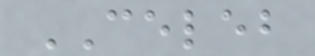CELEB
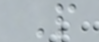P
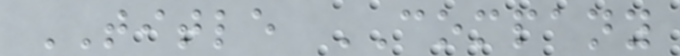TITLE COMPANY
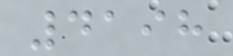4198
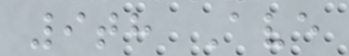9th Ave
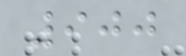900
